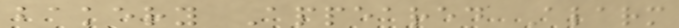bakery Appeared Alarm
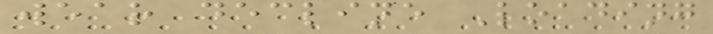wear decline Loading
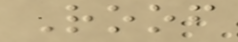Roof
